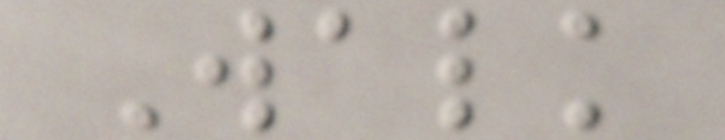Walk
